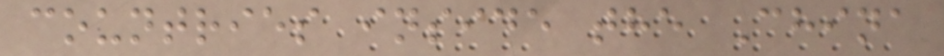countries inside the China
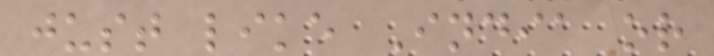just like India or
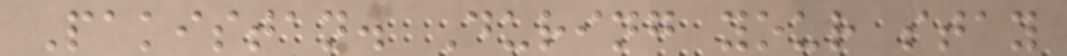Pakistan. During your stay
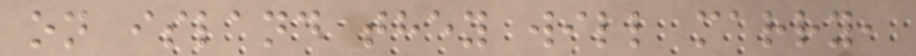on island they will marry,
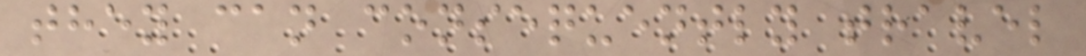they can consequently travel
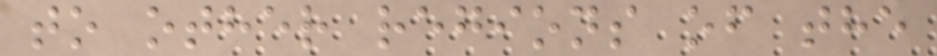to other regions of the
